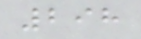298
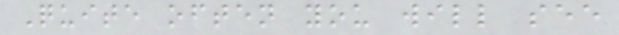Quite often you will see
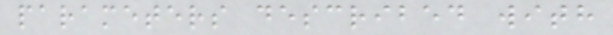parameters described with
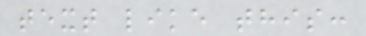text like this:
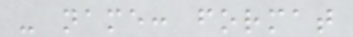- name: format
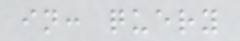in: query
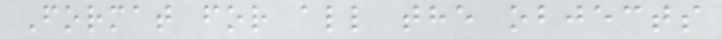Format for all the objects
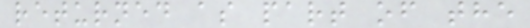returned as part of the
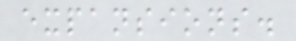expansions.
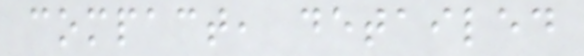compact, detailed
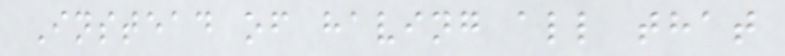Instead of having all that
